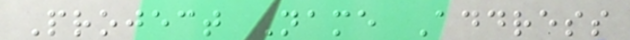Project Name Address
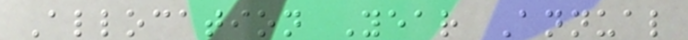Allocation Year Annual
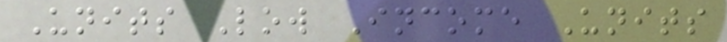Units Low Income Units
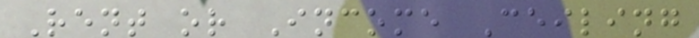Rent or Income Ceiling
